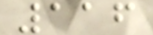116
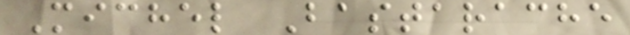Michel Bastarache
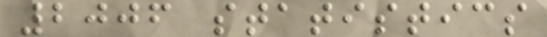2006 statistics
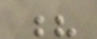?
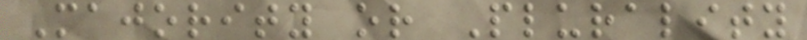Majority or Plurality
